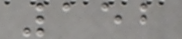152
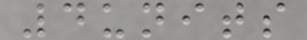4units
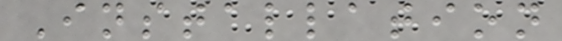Installation
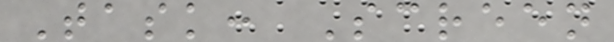Task: Screen
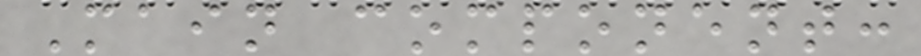Main component:
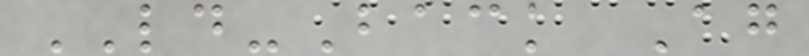LD-Back Ag
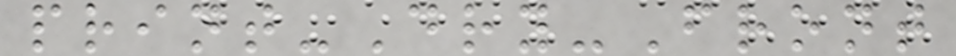print-Dry-Front
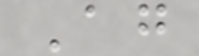Ag
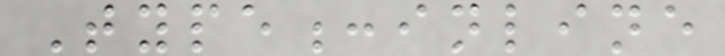Type:inline
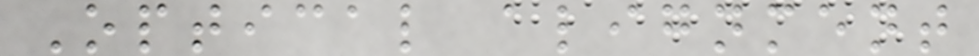Optical alignment
